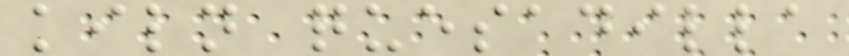kiln quesadilla
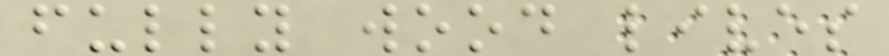fully wood lives
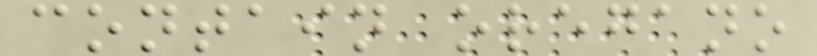contain oregano
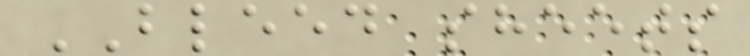BLEED sheets
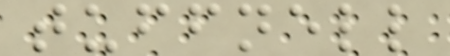tuffnell
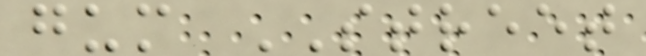gum STREET
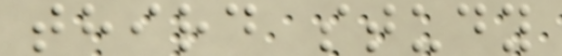third study
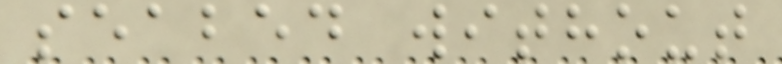seabed without
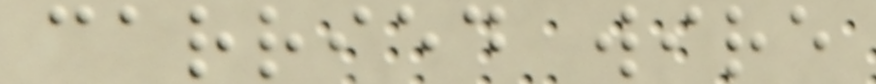carried wire
